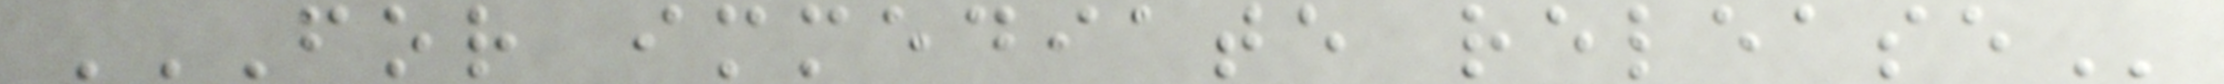FOR IMMEDIATE RELEASE
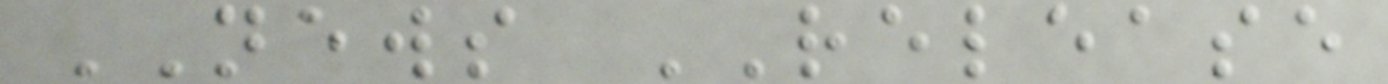NEWS RELEASE
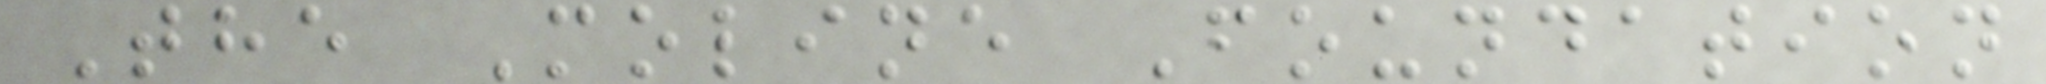The Moline Foundation
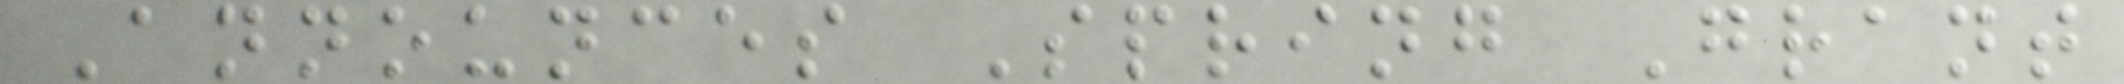Announces Spring Grant
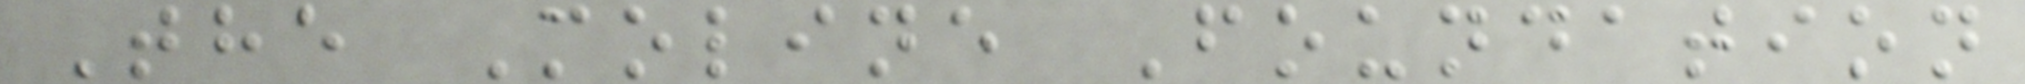The Moline Foundation
